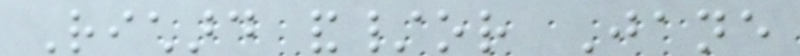Richard and/or Jane
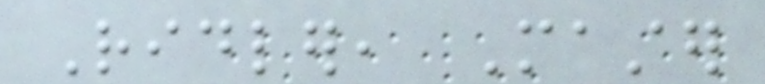Ridler, Master
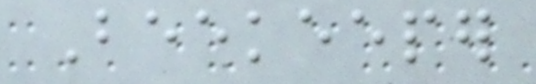Beekeeper
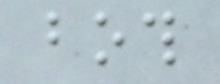both
